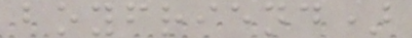boyfriend)
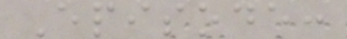Episode:
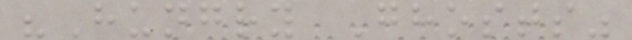"Hungry Ghosts"
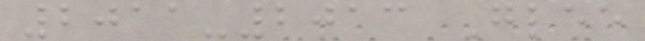2011-2013 Glee
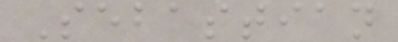Sebastian
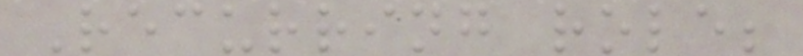Recurring role;
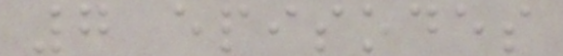7 episodes
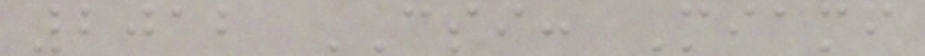2012 CSI: Miami
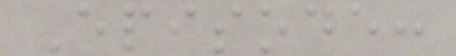Episode:
